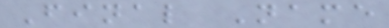Final Name
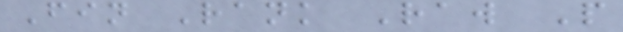Fin Rank Raw P
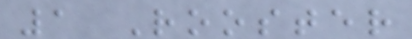1 Rooster
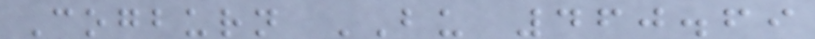Cogburn BU 460.69
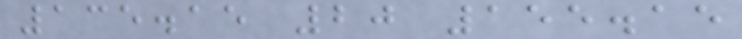135.15 20 155.15
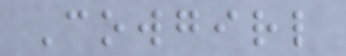Cowgirl
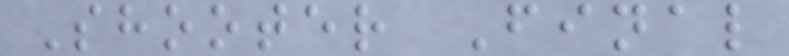Shooter Final
